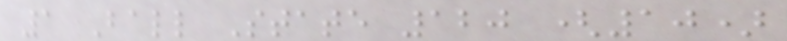1 Ball State 120 (10)
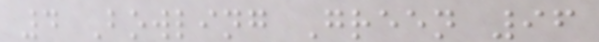4 Bowling Green 96
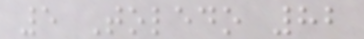5 Toledo 82
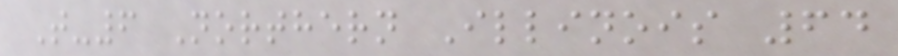T-6 Northern Illinois 64
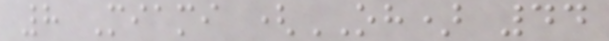8 Miami (OH) 44
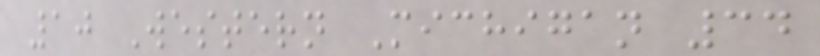10 Western Michigan 34
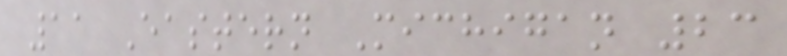11 Eastern Michigan 23
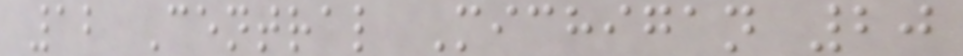12 Central Michigan 20
